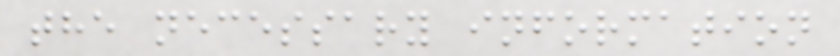the necessary information
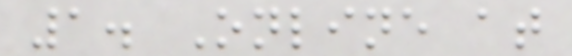1. Online at
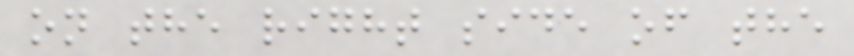on the right side of the
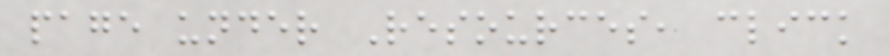page under Resources, click
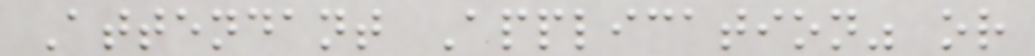Attendant Application" or
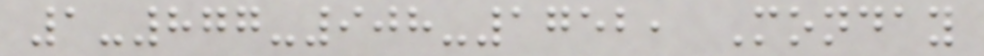1-877-908-1752, Monday
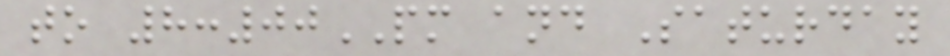to 8:00PM and Saturday
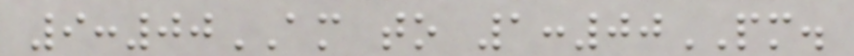9:00AM to 1:00PM.
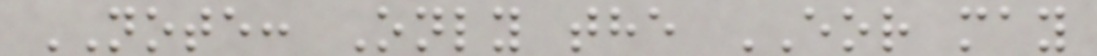NOTE: Only the EOR may
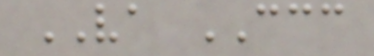VA CCC
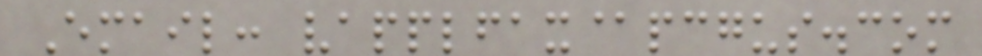Email: vapplfax@pcgus.com
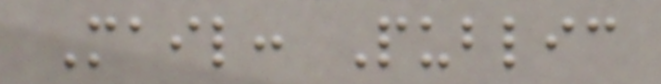Mail: Public
